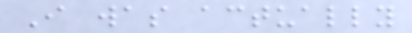I was actually
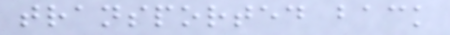transported back
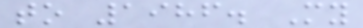to 1986. My
